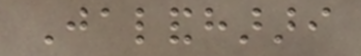Jalandharari
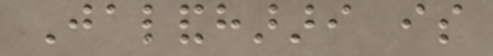Jalandharari is
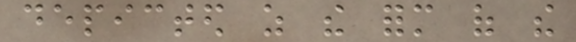depicted as the form of the
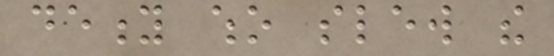deity who slew the
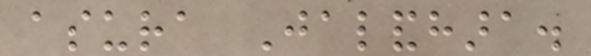asura Jalandhara.
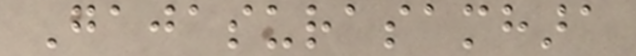Gajasurasamhara
